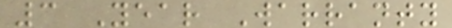3 Year Warranty
